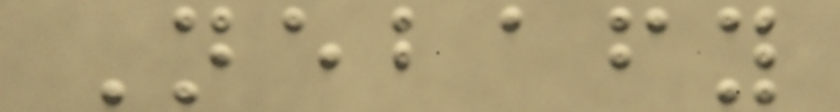Nebafy
